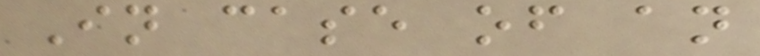In case of an
